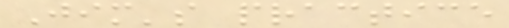Jim's practice
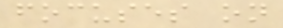focuses on
